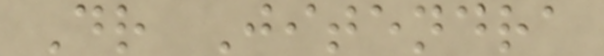Dr Jitendra
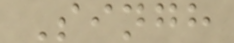Singh
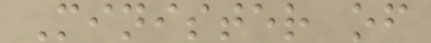Minister of
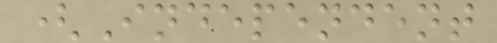(Independent
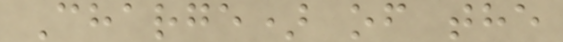Charge) of the
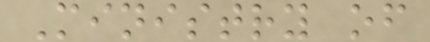Ministry of
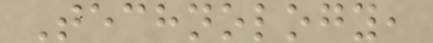Technology,
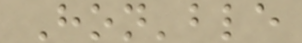Hon'ble
